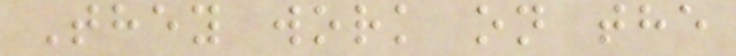They work on the
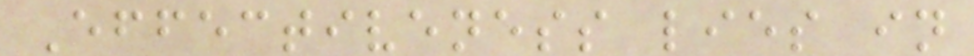Effectiveness lies in
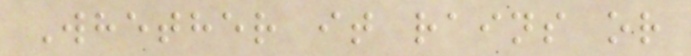Whether it rains or
